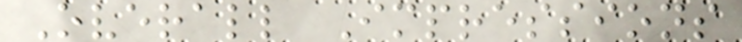Overall Impressions
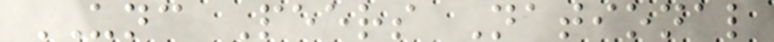UNC Peers National
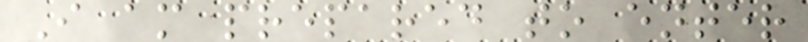I am prepared to enter
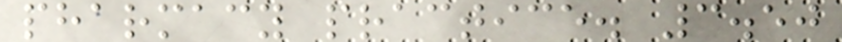pharmacy practice. 3.50
